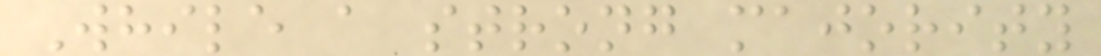While a strong majority
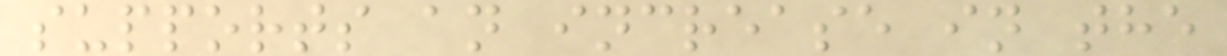supports an increase in the
